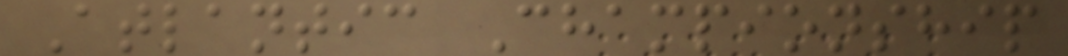Atlantic Championship
